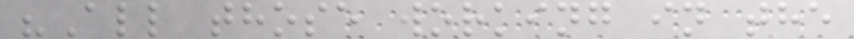"All those working in the
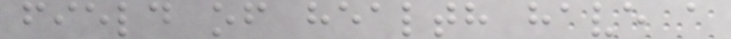field of health have a
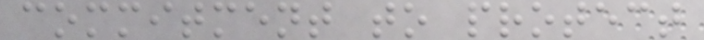commitment to protect
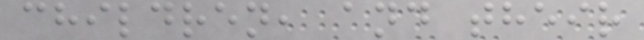children, and their
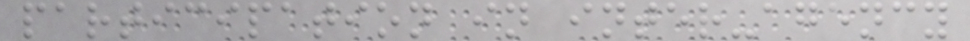participation in inter-agency
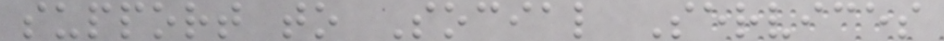support to Social Services
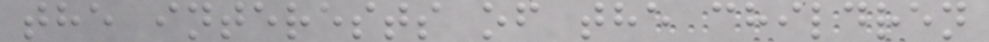the interests of the children
